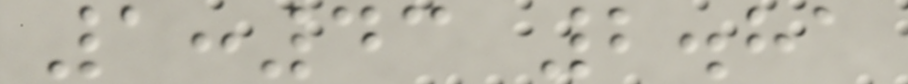1:43 2.81
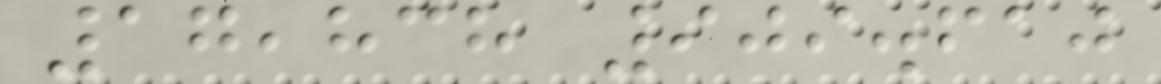17,838 909.610
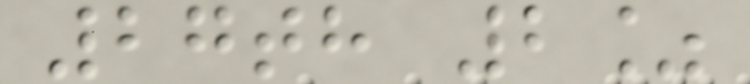27th 2%
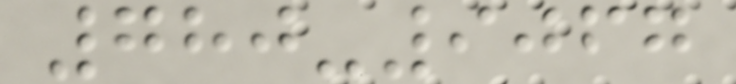780-9067
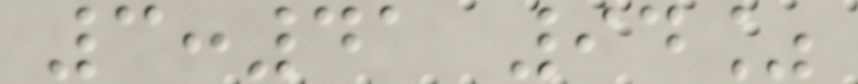3:41 94%
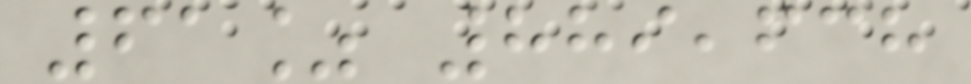61% 889,638
